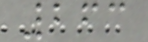263
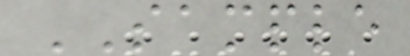SAMPLE
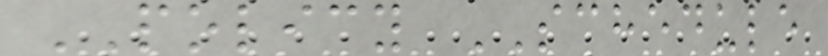POLICY SCHEDULE
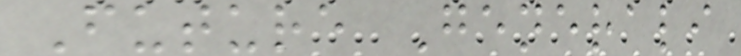Future Generali
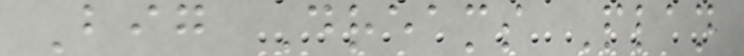Big Dreams Plan
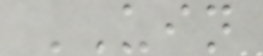UIN
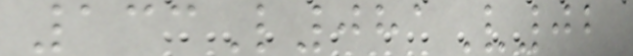133L081V02
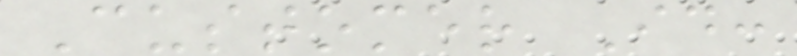Customer Id:
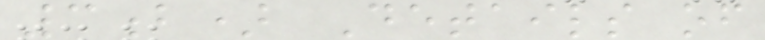3b) Details of
